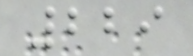229
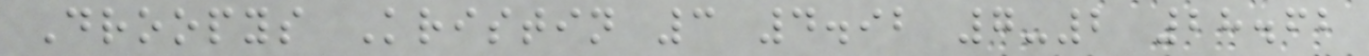Droopys Kristin 3 4.92 7-2 28.62
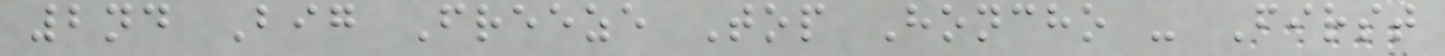2nd Big Freeze Top Honcho - First
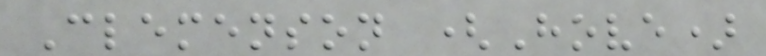Clemenson (Hove)
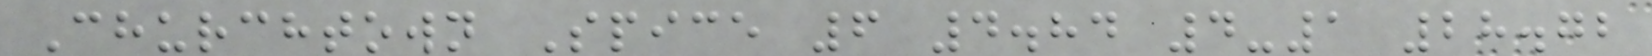Churchtown Spice 6 4.84 4-1 28.72
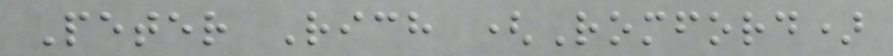Peter Rich (Romford)
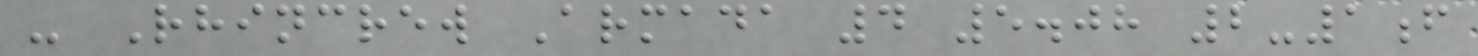- Rhincrew Armada 4 5.08 2-1f
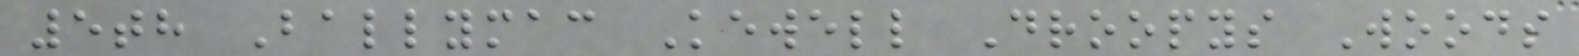5th Ballymac Kewell Droopys Woods
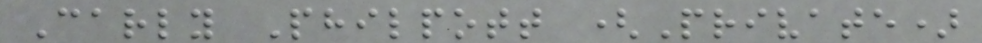Carly Philpott (Private)
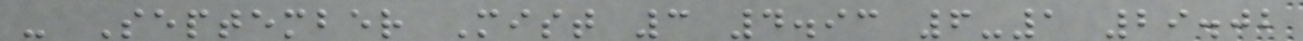- September Mist 3 4.93 6-1 29.02
